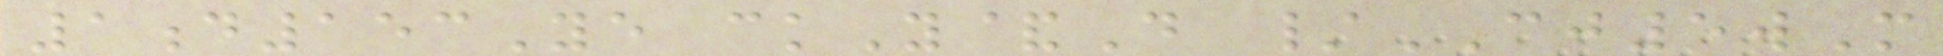1d153Ye ckY&D /CJ5wM
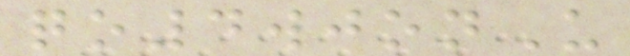qo4wjonU
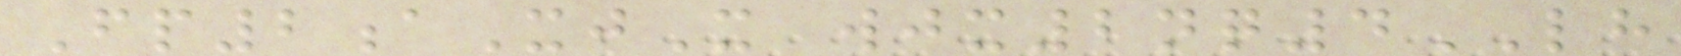Fp2aXjX wjx2nq4LH
